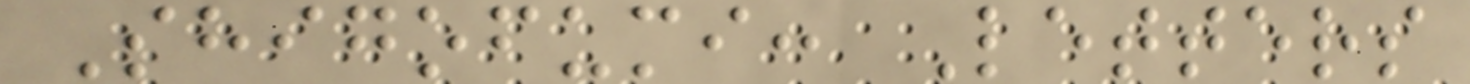Shigofumi: Letters
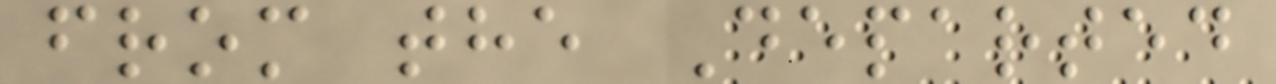from the Departed
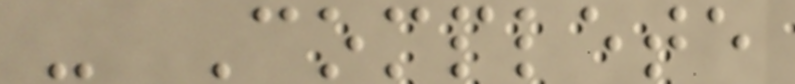- Complete
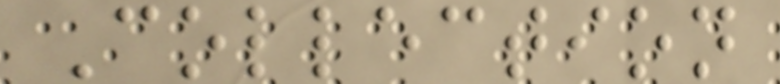Collection
